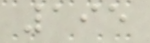195
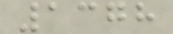1378
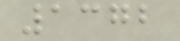1372
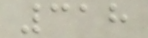318
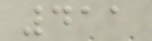411
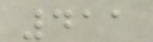411
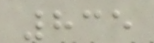835
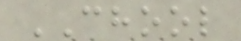CHOOL
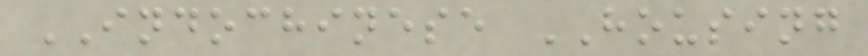INDOCHINESE HOUSING
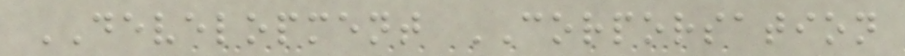DEVELOPMENT CORPORSATION
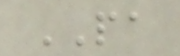PA
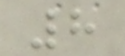8
